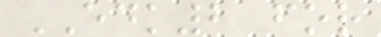EDK2 for
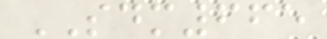SDM665
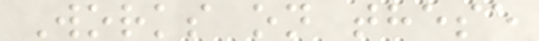Works on these
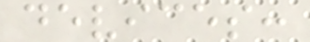devices:
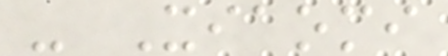- Xiaomi
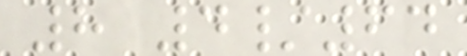8 4/64
